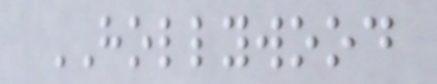HOLLYWOOD
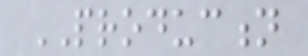PRODUCTION
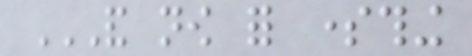AND NOW FOR SOMETHING
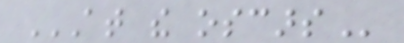AT THE OSCARS
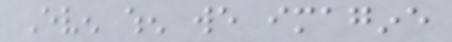Even when we imagine
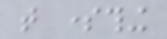that something
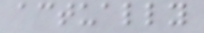actually
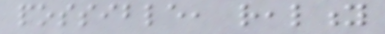possible, reality
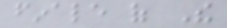finale of The
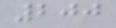200
